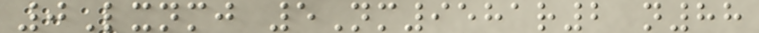0Lxnmj 5Nm9581r2 n88
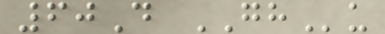60D GHu
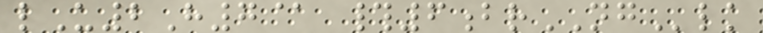lU2H7@ #6brNGlk
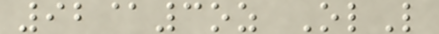92@3oz OlL
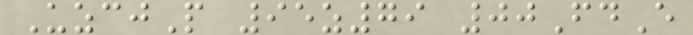UzcjP 95z79 00FdE
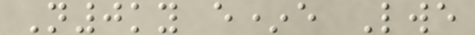N0ky e*e Lwe
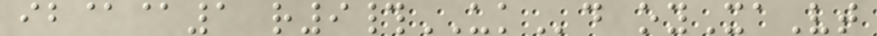ib@@1 r9#UKd oyXaVt
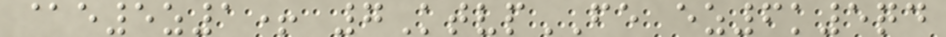@e5z1+ 7KtvpFE ez6k5qd
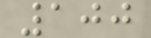100
